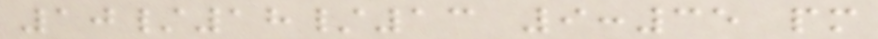10/18/13 9:35 pm
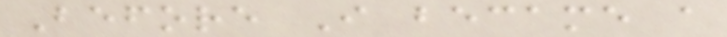Before I became a
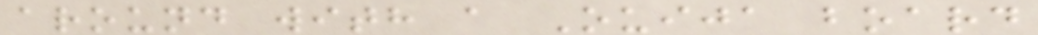around with a Ouija board
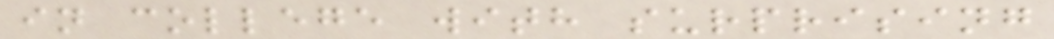in college with surprising
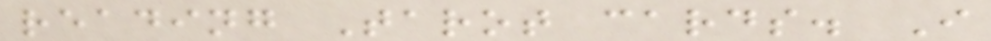reading Tarot cards. I
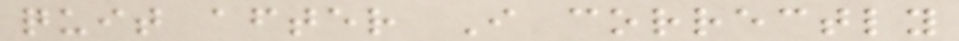quit after I correctly
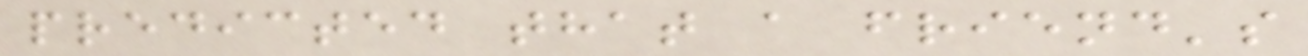predicted that a friend's
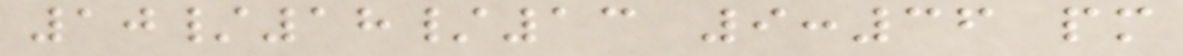10/18/13 9:36 pm
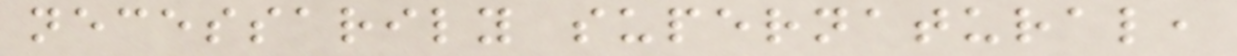necessarily supernatural,
